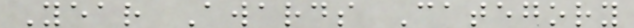Year Awards Category
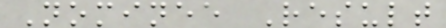Nominee Result
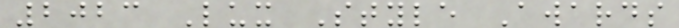2023 Lux Style Awards
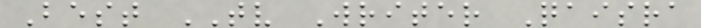Best TV Writer Qaisra
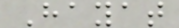Hayat
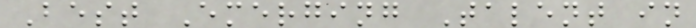Best Emerging Talent in
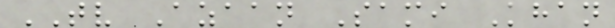TV Azaan Sami Khan
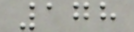178
